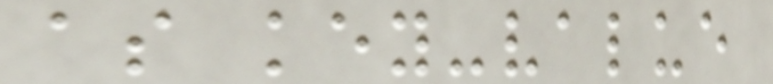as key-value
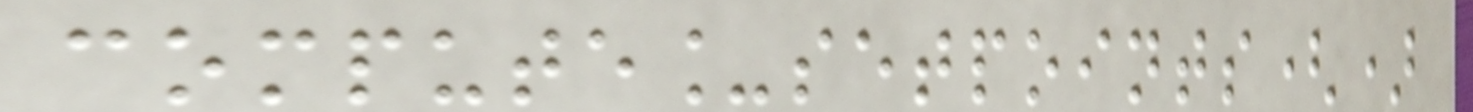compute_setpoints()
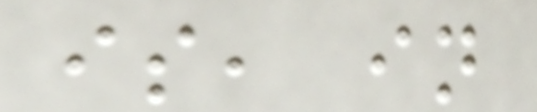is, in
